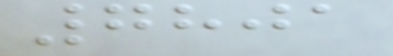7801
